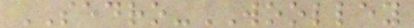SEDRO-WOOLLEY
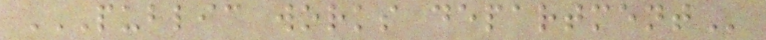PUBLIC WORKS DEPARTMENT
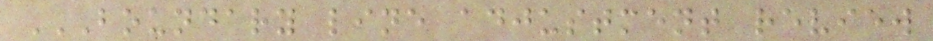BOUNDARY LINE ADJUSTMENT REVIEW
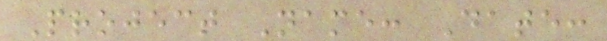Project Name: Date:
